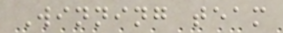Winning team
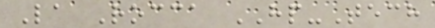La Rocca HP-Tech
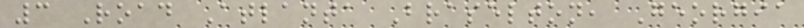3 Road Atlanta Braselton, Georgia
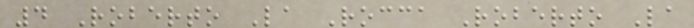4 Roberto La Rocca Roberto La
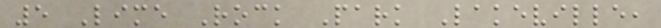5 Lime Rock Park Lakeville,
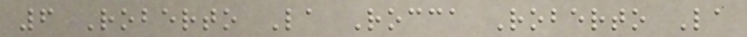6 Roberto La Rocca Roberto La
